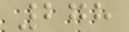278
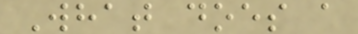What does a
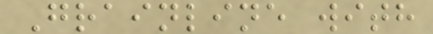Grainline with
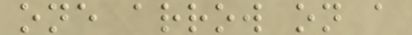one arrow on a
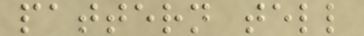pattern tell
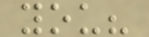you?
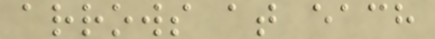arrows at each
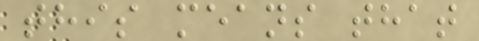this means that
